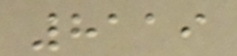8119
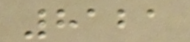8121
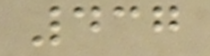437
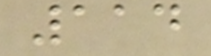114
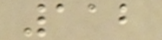112
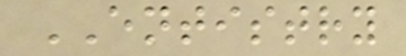ENTISTRY
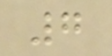7
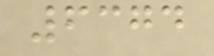6374
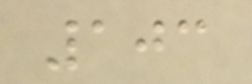103
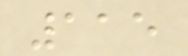115
